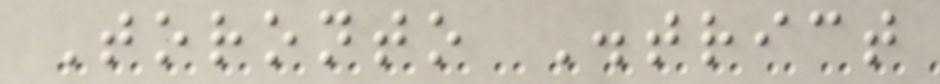Toronto District
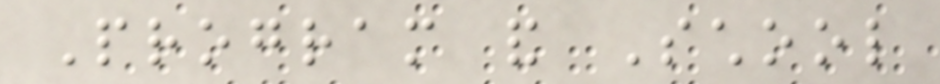Program and School
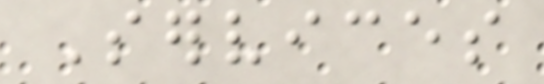Services
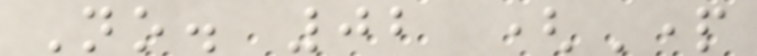No. 02 (Part
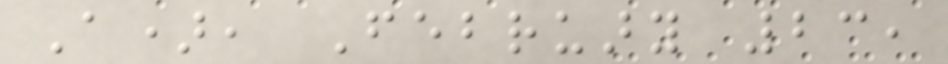A), February 23,
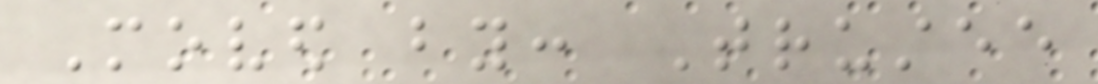Moved by: Trustee
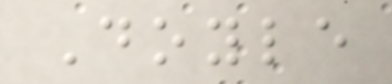Doyle
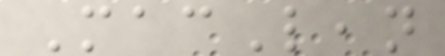MacLean
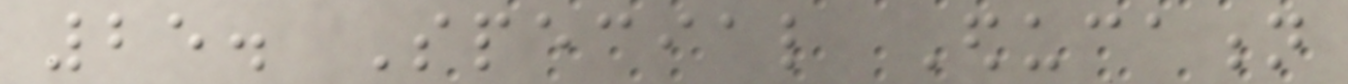25. Special Education
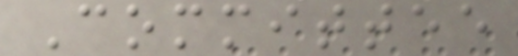Committee
